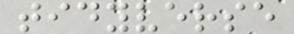tidyverse
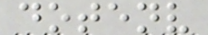dotenv
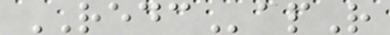REDCapR
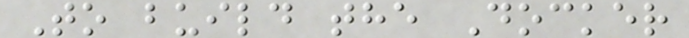To build the Docker
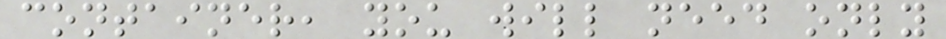container, you will need only
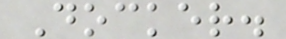Docker.
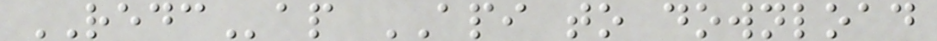REDCap API to download
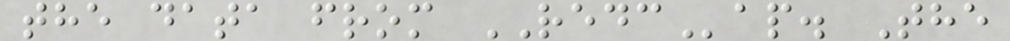the data from REDCap. The
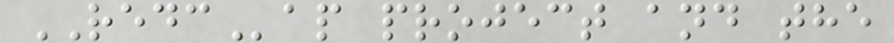REDCap project and the
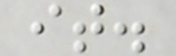it.
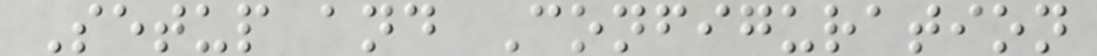Setup and Configuration
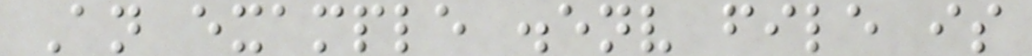An example .env file is
